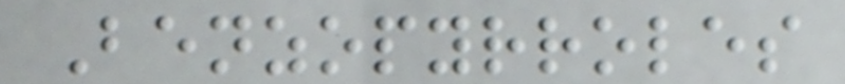Benzopyrroles
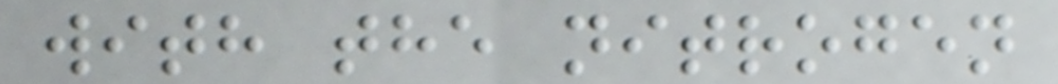with the nitrogen
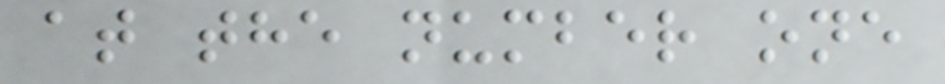at the number one
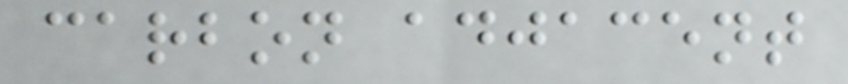carbon adjacent
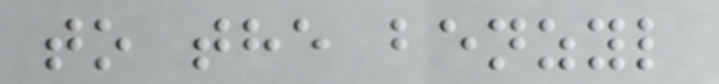to the benzyl
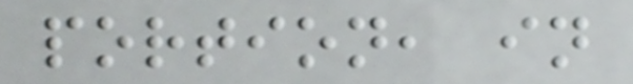portion, in
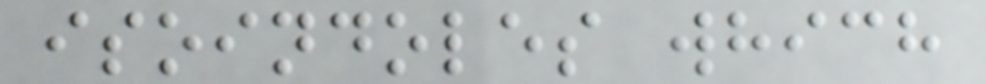isoindoles which
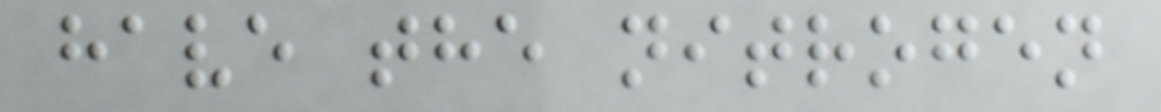have the nitrogen
